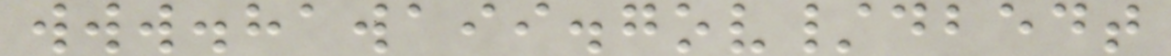www.hawaii.gov/dbedt
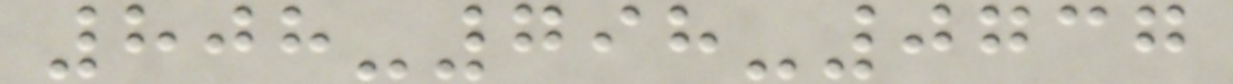808-798-0737
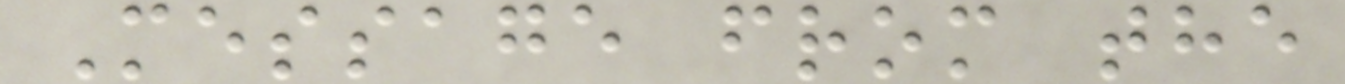Message from the
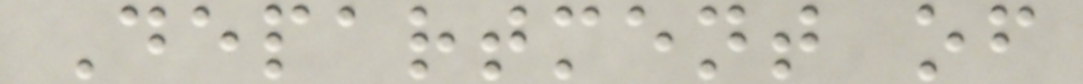Department of
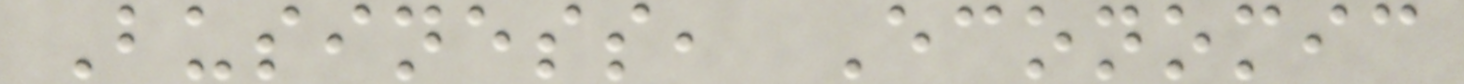Business, Economic
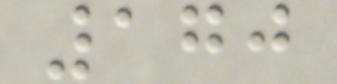170
